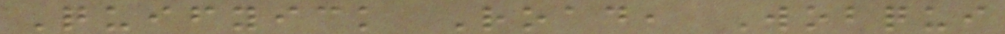Quifyick Road, Wobqui
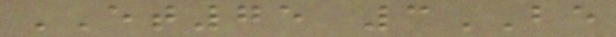ET75 3BE
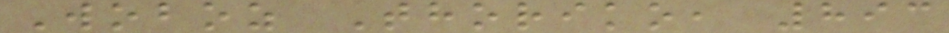Woboz Thoriko, 893
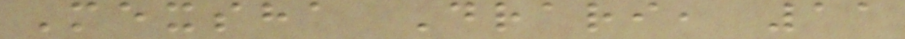Mexsha Drari, 11
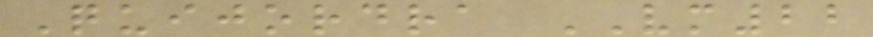Quijordra VM22
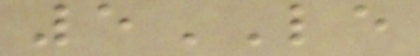5LE
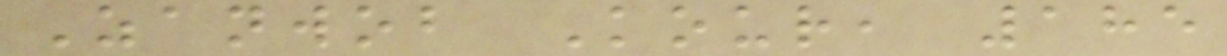Zanwob Kour, 185
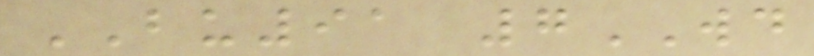BU91 7WD
